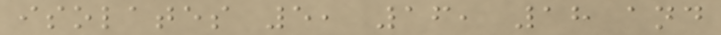isolates 5, 16, 18 and
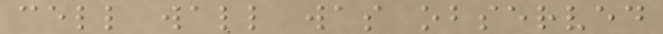cell wall was observed
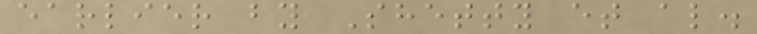earlier by Shetty et al.
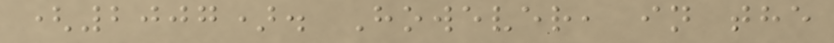(2007). However, in the
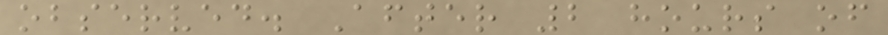observed. After 2 hours of
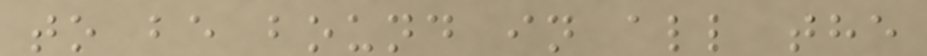to be bound in all the
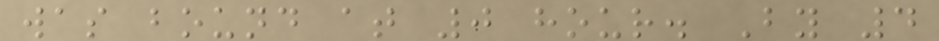was bound at 0 hour. By 4
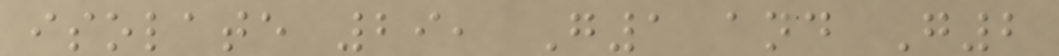isolate 29, G1 and G2
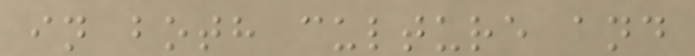in both culture and
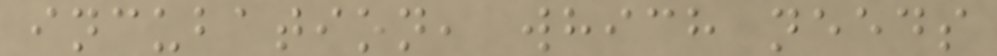incubation, which needs
